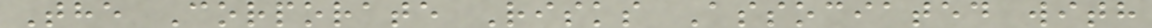The Corporate Risks Associated with
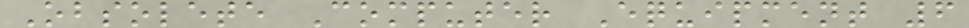Obsolete Computer Equipment 6
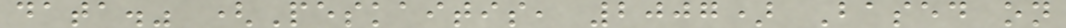data." (Peskaitis, 2007) Based on
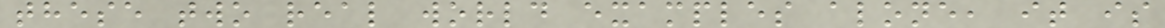these two real world examples alone, it is
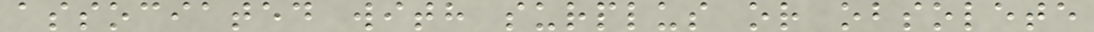associated with surplus or obsolete
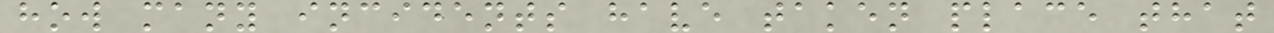how many incidents have taken place that
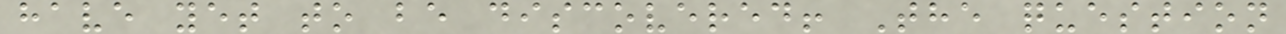have yet to be discovered! The question
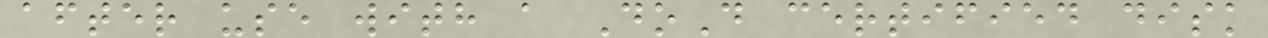after use with a DoD certified disk
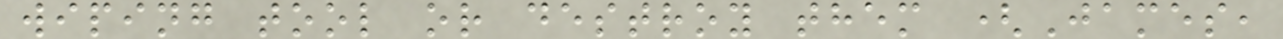wiping tool or destroy them (James,
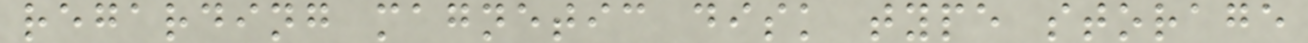regarding magnetic disk type storage
